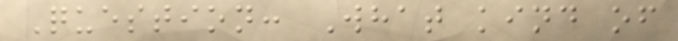Question: What kind of
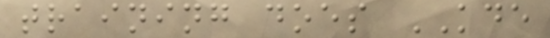training does KDE
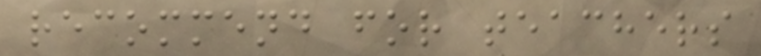recommend for teachers
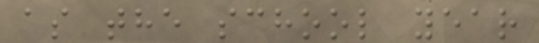as the school year
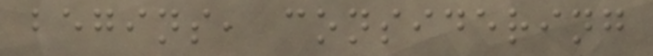begins, considering
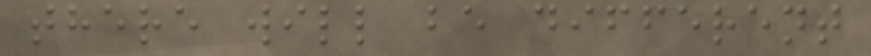there will be different
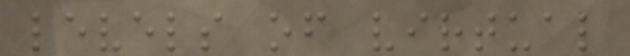levels of virtual
